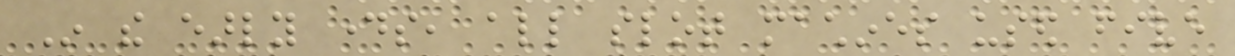In the early days, all slot machines used five
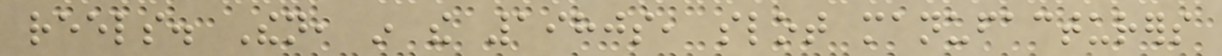reels. Then, in the 1980s, slot manufacturers
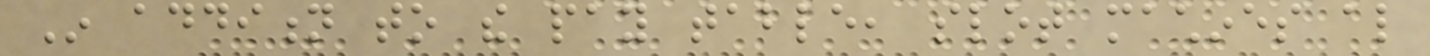In addition to the pay table, slot machines also
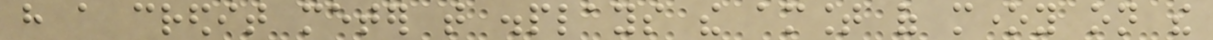have a credit meter that displays the amount of money on the
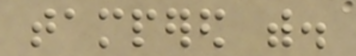tampered with.
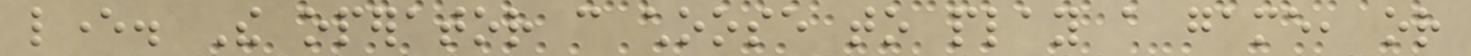lever. The operator can choose to play a game, or
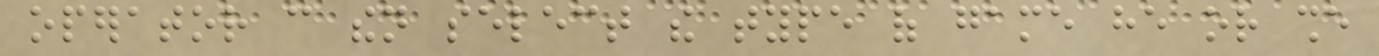operator can then select the type of game he or she
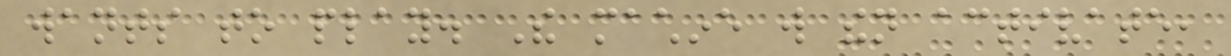wants to play. The machine will then activate,
